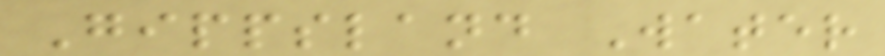Gippsland Water
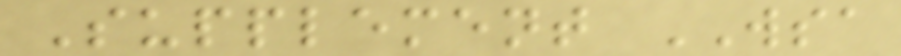Supplement WSA
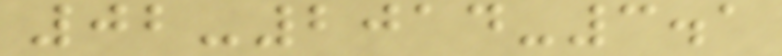02-2014-3.1
